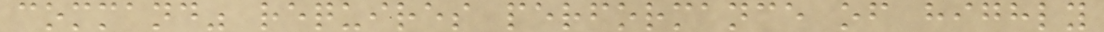command" requires performance of highly
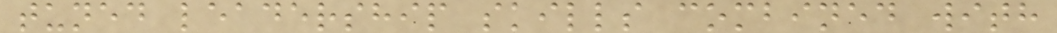tuned leadership skills combined with
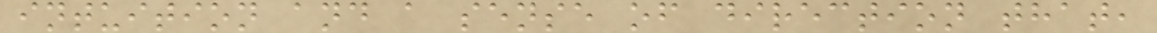intuition and a sense of direction that,
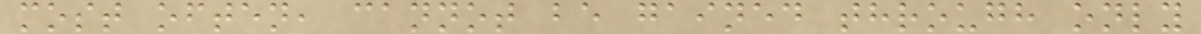most often, cannot be gained through only
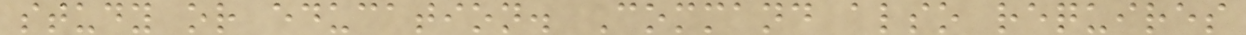study or education. Command also requires
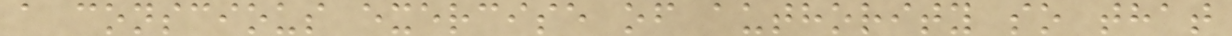a conscious exercise of authority so that
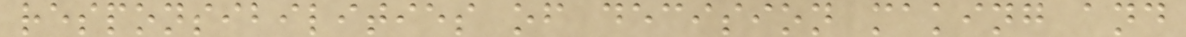responsibilities of decision making and
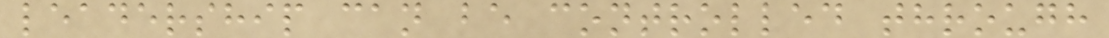leadership can be controlled through
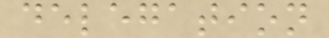delegation
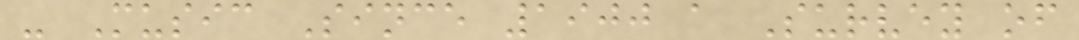- Music Since 1900 a Survey of
